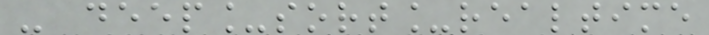- deep_sort_realtime
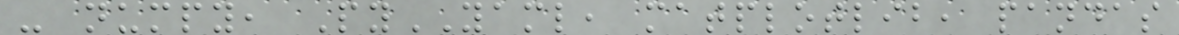- numpy, PyYAML, matplotlib, pandas
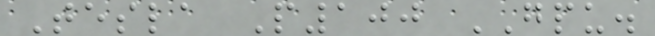Tesla P100 GPU.
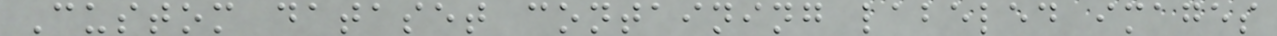Custom dataset containing labeled images
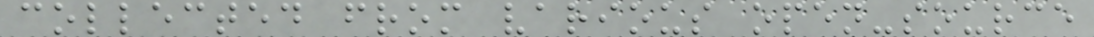collected from various open-source
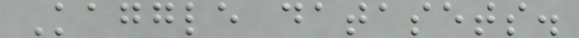Kaggle datasets.
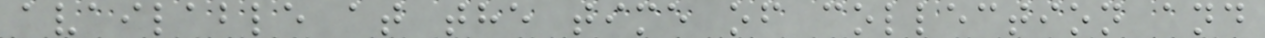available at the time of collection and
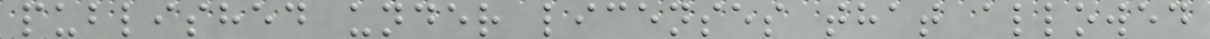published under licenses that allowed
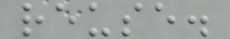reuse.
